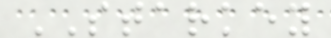STARKEY
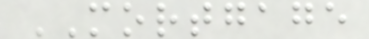MORTGAGE
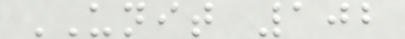UNIT 102
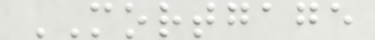MORTGAGE
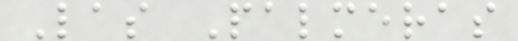Las Palmeras
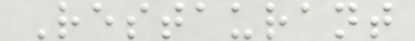Restaurant
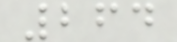264
